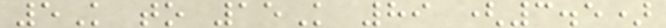5K to 15K 89 (3.5)
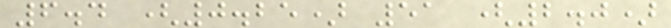6.4 (0.25) 51 (2.0)
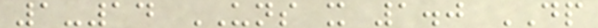1-14 UNS x 1.0 DP
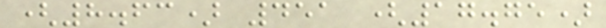(8.63) 451 (17.75)
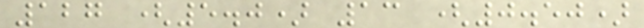127 (5.0) 13 (0.50)
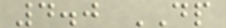4.0 DP
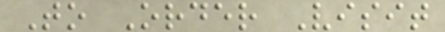To Order Visit
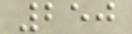250
